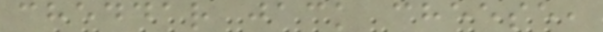cheddar jack cheese,
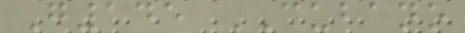G145 CUBANO
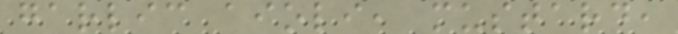garlic aioli, mustard,
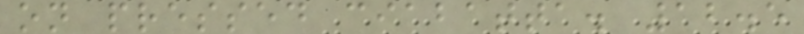on pressed ciabatta. 12.5
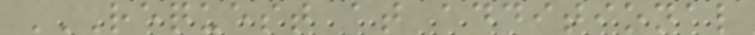REQUEST AT ADDITIONAL
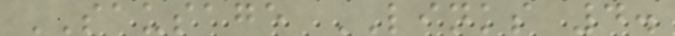SAUSAGE LINKS 4.
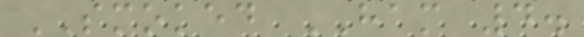SMOKED HAM 4.
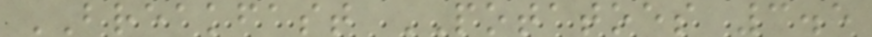BREAKFAST POTATOES 3.5
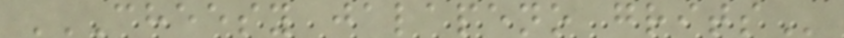CHEESY JALAPENO GRITS
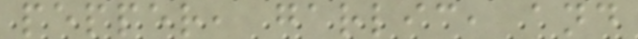pepper, garlic, and
